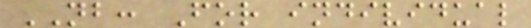NB: For individual
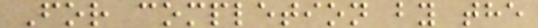For completion by the
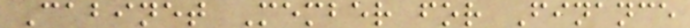Cabinet Member for Finance
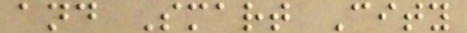and Smart City
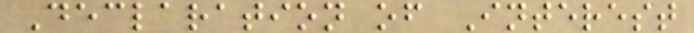Declaration of Interest
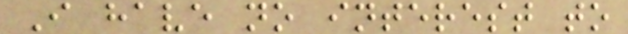I have no interest to
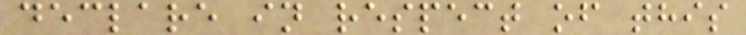declare in respect of this
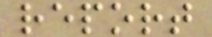report
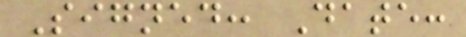Signed: Date:
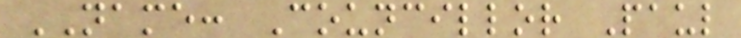NAME: Councillor Paul
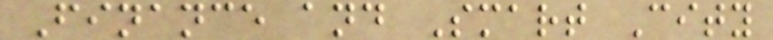Finance and Smart City
